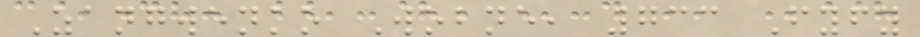Zangwenko Wobne, 733 Fyfy
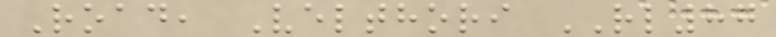Road, Velthori RL87
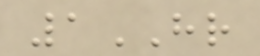1HR
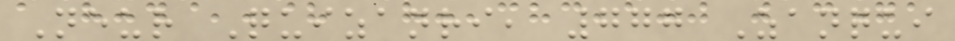Neur Quizanri, 777 Zanqui
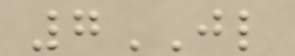7JL
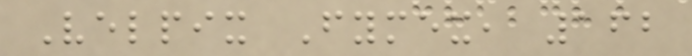Velpix Fymex, 162
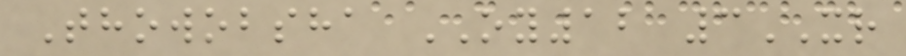Thowobsha OY12 3XR
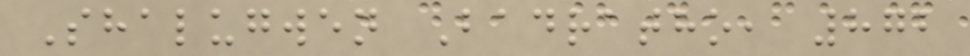Shalugwen Badratho, 872
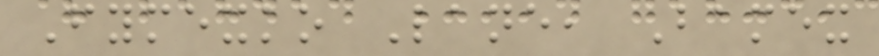Fymexko Lane, Bamex
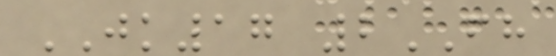JK17 2FH
